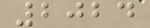2024
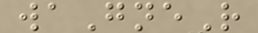waGneR
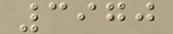3970
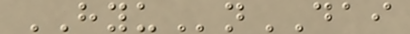HYUnDAI
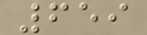659
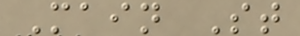Main St
